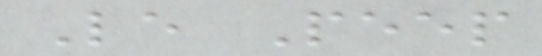Le Peep
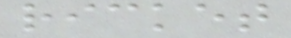ricket
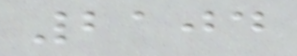2104
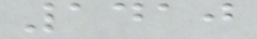1410
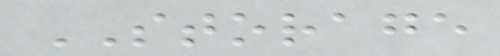STORAGE
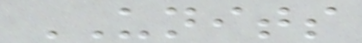UNITS
